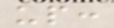up:
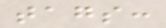tags:
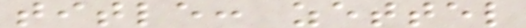title: zettel
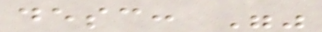desc: ""
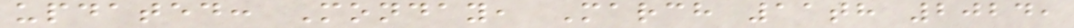updated: Monday, March 11th 2024,
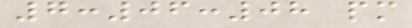7:06:08 pm
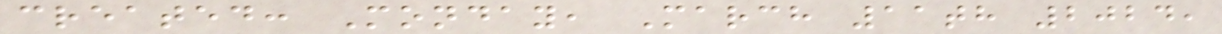created: Monday, March 11th 2024,
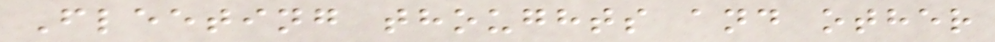Fleeting thoughts and other
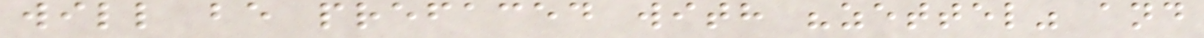will be prefaced with "zettel" and
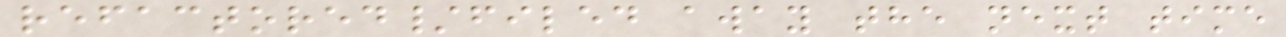refactored/filed away the next time
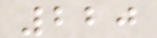220
